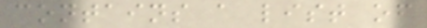contains a list of
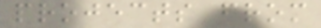projects from
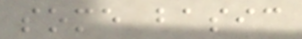some basic
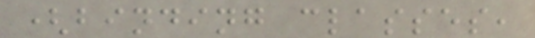(binding classes,
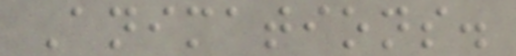Animations.
